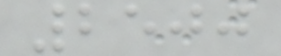2500
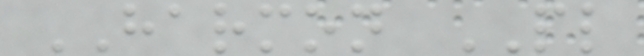HARMON PL
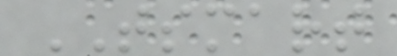TSMART
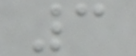3
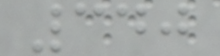340
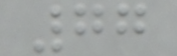77
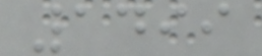1499
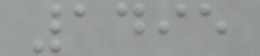1495
